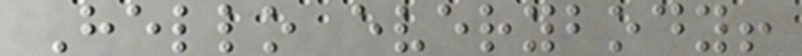Hello everybody!
